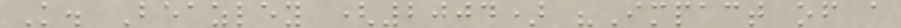K. Beazley (2004) "Impact of a
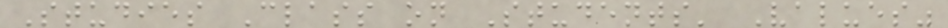Studies Class on Students' Values"
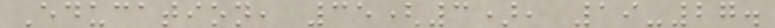Education, 35(3), 19-27.
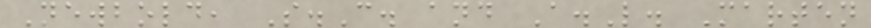Newbold, S.C. and A.L. Marten
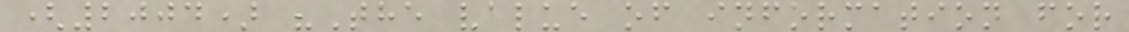(2004) "The value of information for
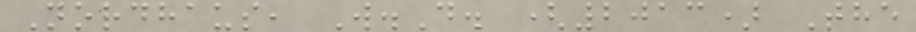Nordhaus, W.D. (2013) The
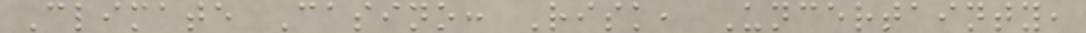Climate Casino: Risk, Uncertainty,
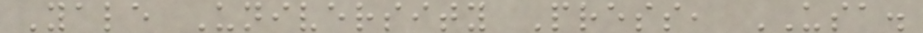Yale University Press, USA.
